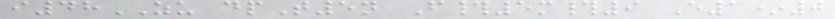i48ZU dpT5n F#5m#9 E1*0
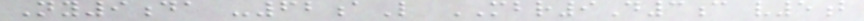Ny9da -62aL MBR9D3c v5b
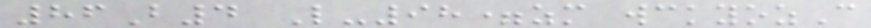86B4 L-98=zm wckyozC
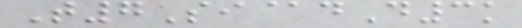T7Si@dD3k
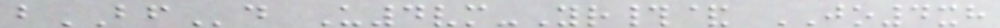bBFd U4vm-Yr#& JO4xh
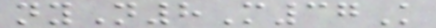nyN8M37K
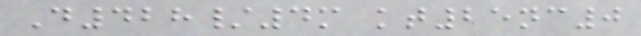D428/4m kt25nc0
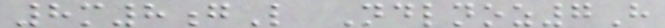8m8gL Ndlnoz7H
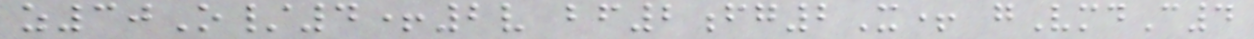z30O/4+2v bf2fg2X+ gVmdC4
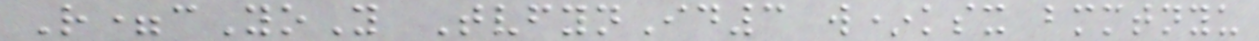R=cYoY TvfynId3 w*ksx bmmtnyu
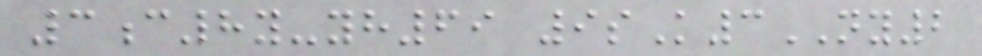3c8y-yh69 9sK3NY2
